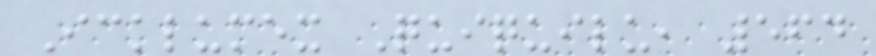Icklumex Quiquilu, 564
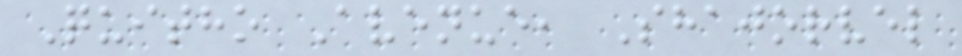Quitho Avenue, Shajorvel
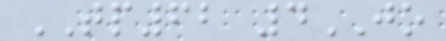TP62 4JO
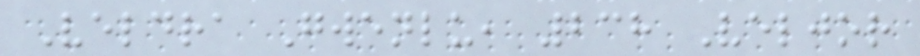Veldra Gwenlu, 238 Veljor
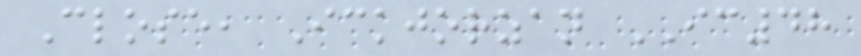Close, Ickjorzan IC48
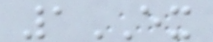1EX
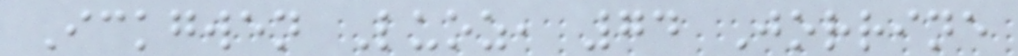Ickgwen Luoz, 74 Jorrine
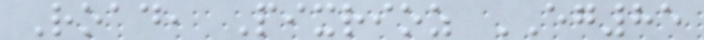Road, Pixrioz EG85
